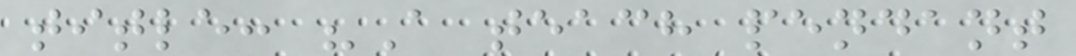title: "A teach pendant
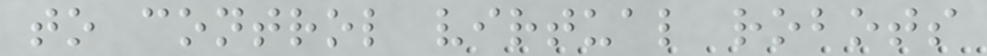to control virtual robots
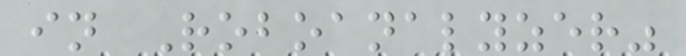in Roboanalyzer"
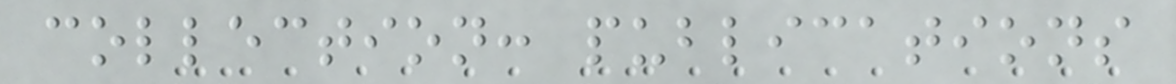collection: publications
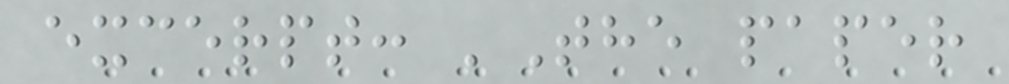excerpt: 'The paper
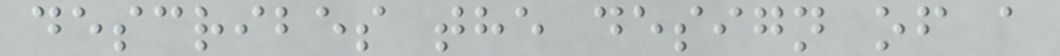describes the design of a
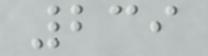239
